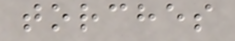torches
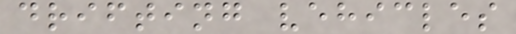drifting vehicles
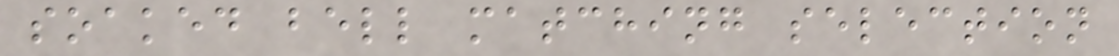soaked bell matching selection
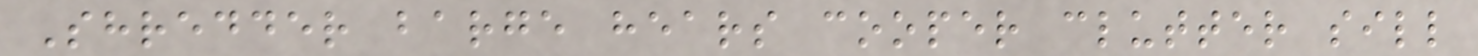Shredder barge hears cooper clutter sill
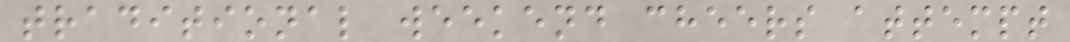traditional weekend cheers attempt
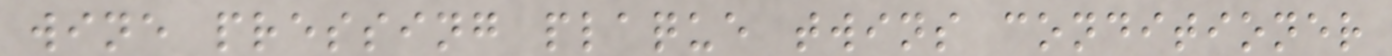wine pressing plaque twins conditioner
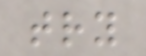try
